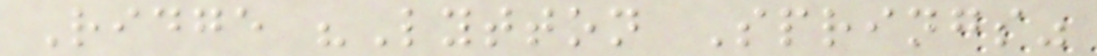Ridge "Lytton Springs"
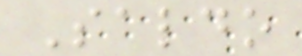Saldo
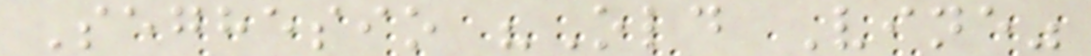Seghesio "Old Vine"
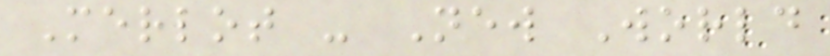Merlot - New World
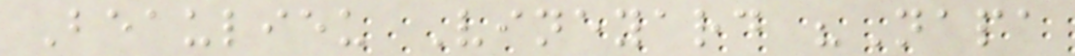Beaulieu Vineyard "Napa
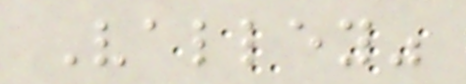Valley"
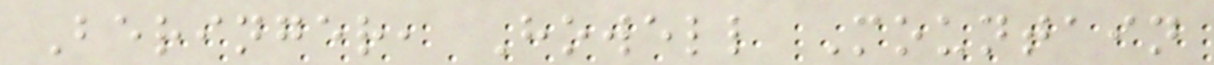Beringer, Howell Mountain
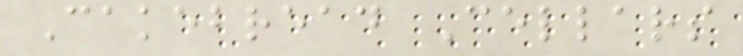Cakebread Cellars
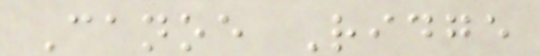Canoe Ridge
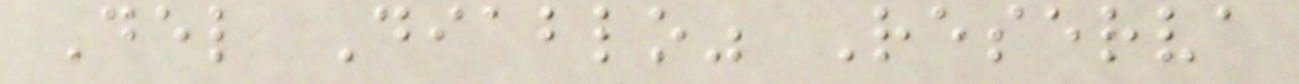Del Diablo" Reserva
